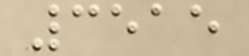3515
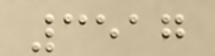3517
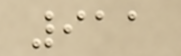911
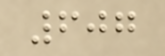607
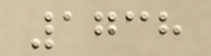1738
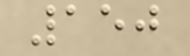150
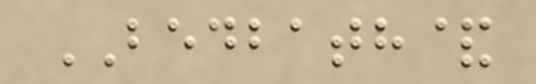BEDBATH&
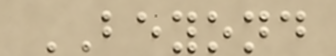BEYOND
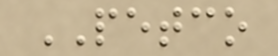PETCO
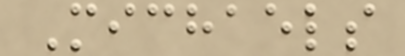Michaels
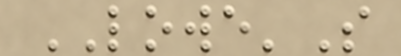LOWE'S
